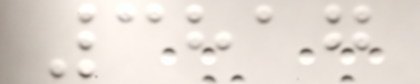3817
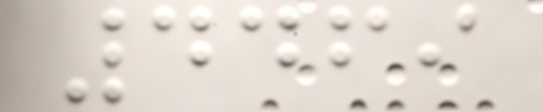4469
